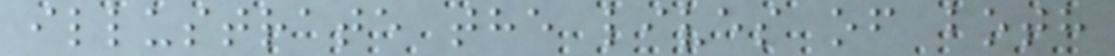illustrate the lives of both
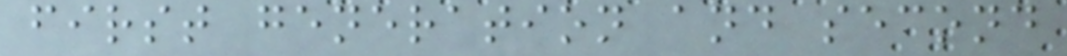first generation and second
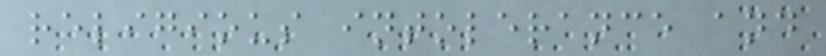religious intolerance and
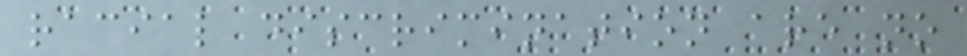racial discrimination are no
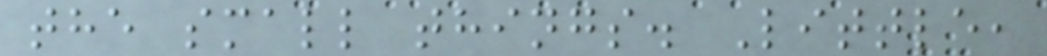the small things. Little,
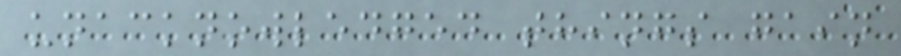unacknowledged things gain
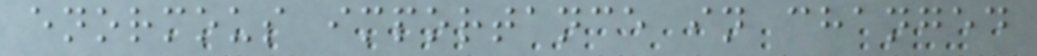enormous importance in changed
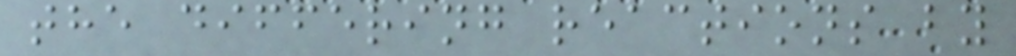the differing reactions by
